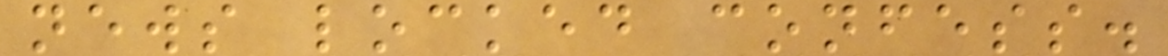news locked confess.
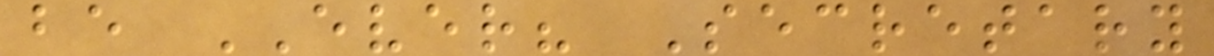be EVER? Secretary
